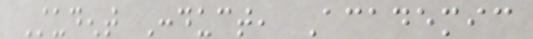Student Conduct, Academic
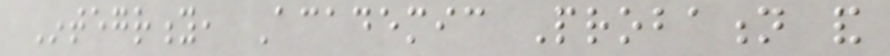Integrity, Academic Probation and
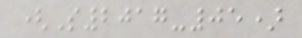(S2017-05)
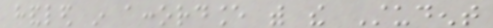handled in accordance with the Student
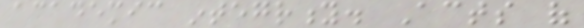academic integrity. Acts of
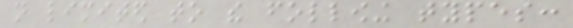not limited to the following types:
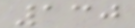130
